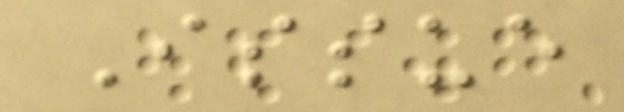Issue
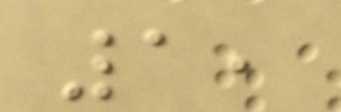1,
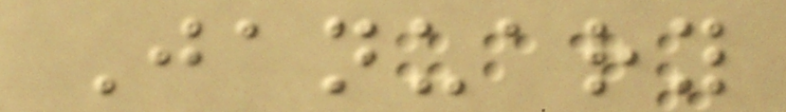January
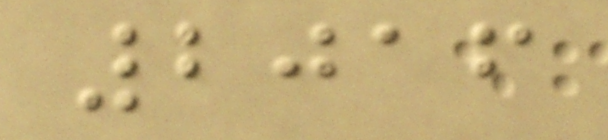2016
